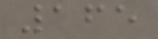165
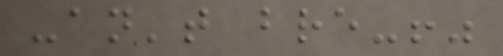-an't bre-!"
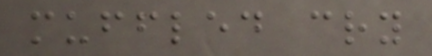muffled cry
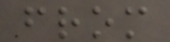from
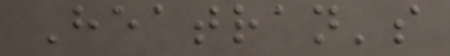Heatran's
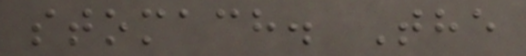stomach. The
